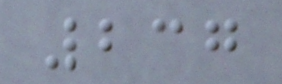237
